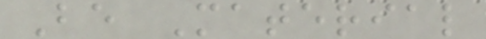Be Material
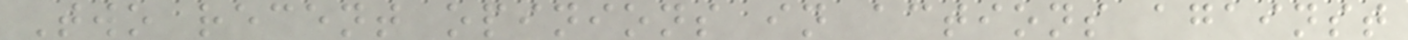Two recent opinions in actions against
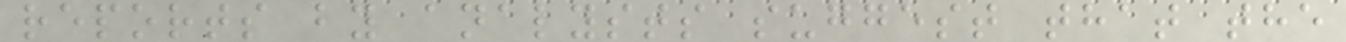reports by analysts suggest that the
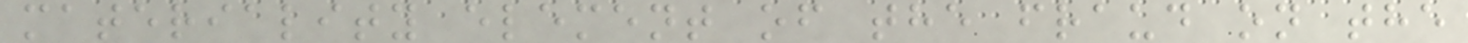materiality element of the fraud on the
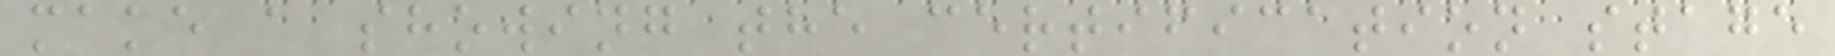make a showing the certification stage
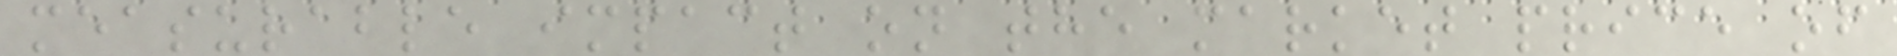measurable impact on the market price of
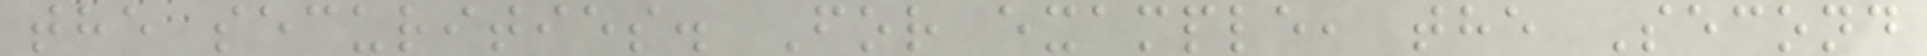the securities. For example, the Second
